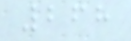268
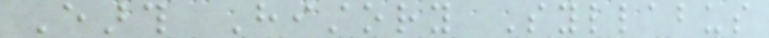Earth History Syllabus
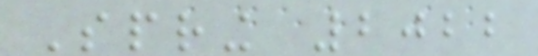Spring 2022
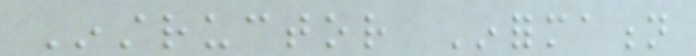Instructor Information
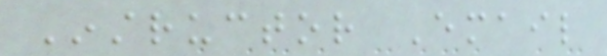Instructor Email
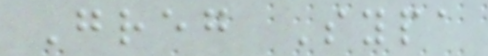Greg Sypa
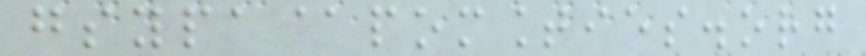gsypa@pomounties.org
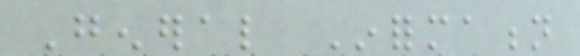General Information
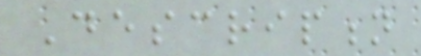Description
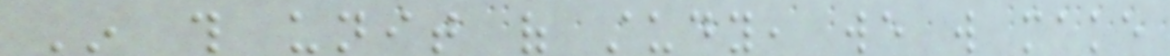In this unit of study, we will make
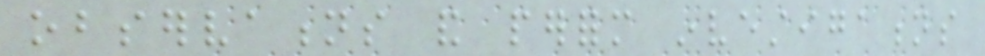observations and perform investigations
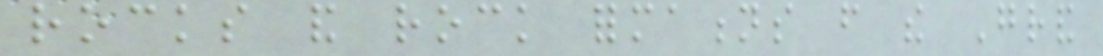rocks and rock formations from the Grand
